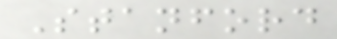Stanford
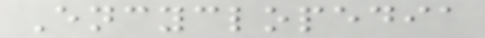Encyclopedia
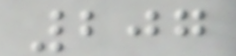207
